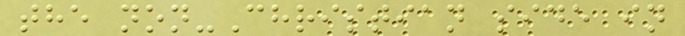the non-Christian side in
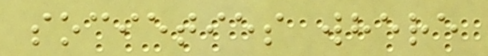societies where
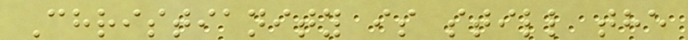Christianity is still the
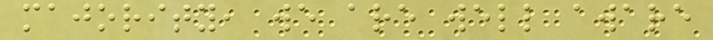majority, we are well aware
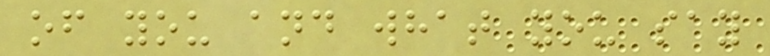of you and what you say
